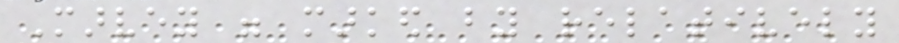Marvey were marked by relatively
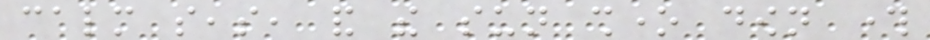calm seas, and the sun shone down through
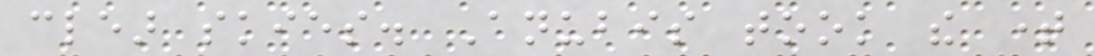clear skies. Anubis took the time
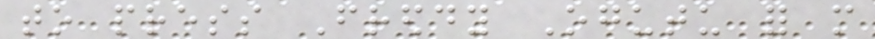to press Freddy Ogutu for more
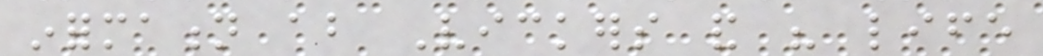information about Vickers and his life
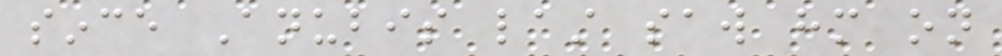since Anubis last saw him on
